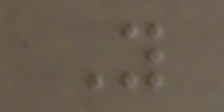You
